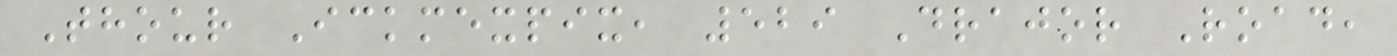Thour Ickmexpix, 529 Drajor Road,
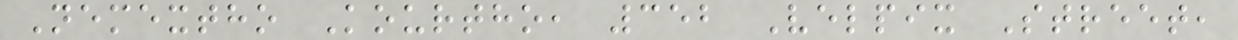Nemextho Kourtho, 352 Velpix Street,
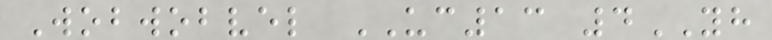Wobwobvel UC13 4YH
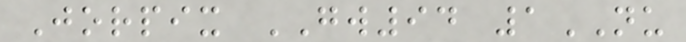Jorpix GW94 1NU
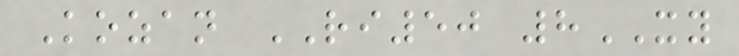Kozan RI50 8XY
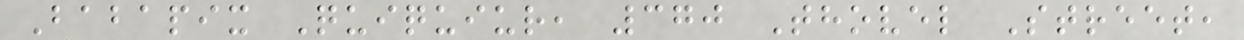Babapix Quiquiur, 370 Thovel Street,
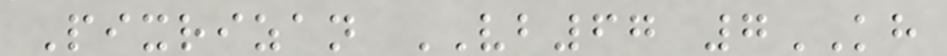Pixrizan VB67 7KH
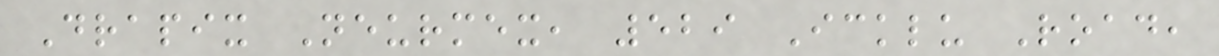Drapix Neurmex, 529 Icklu Road,
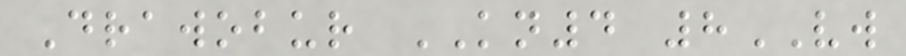Drawobur KN4 8VW
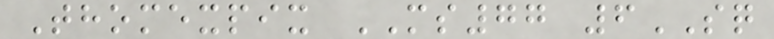Thomexpix MS77 6SQ
